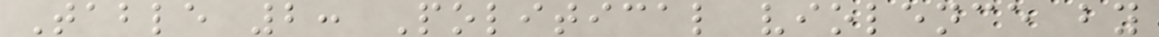Table 2: Political violence by
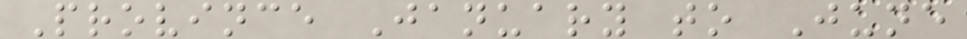Province January to June
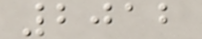2012
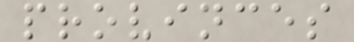provinces
